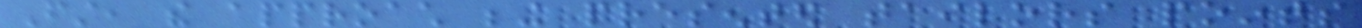First, the approach being presented tailors points
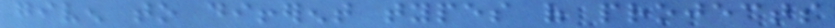given to different types of projects
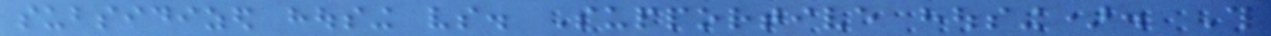subsidized housing vs. Supportive housing). This
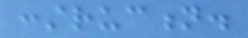construction.
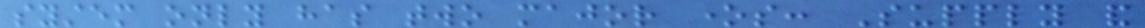system only has two major ones: Supply and
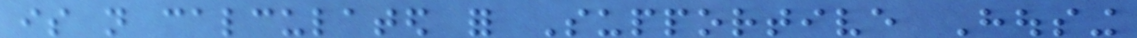is not calculated for Supportive Housing
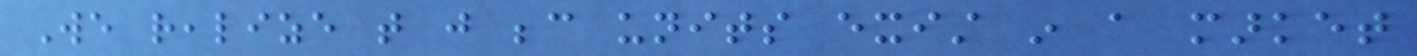We realize that just because units exist in a market
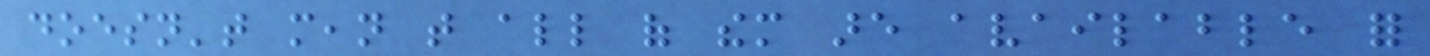doesn't mean that all of them are available for
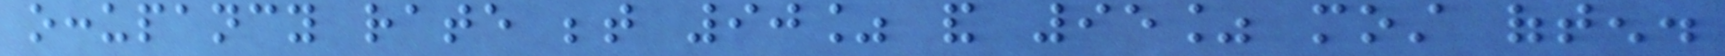occupancy rate between 90% and 95% most often.
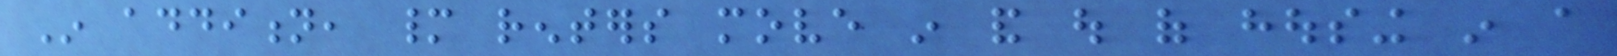In addition, many renters move in and out of housing in a
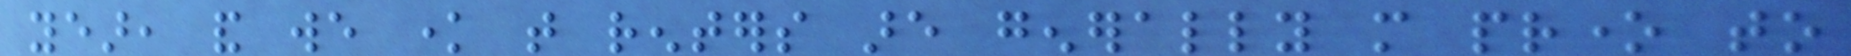year, and we know that renters are generally more prone to
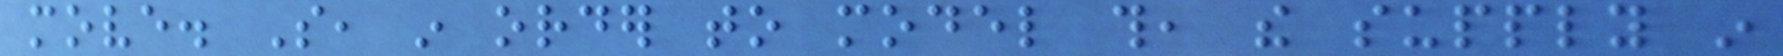move. So, in order to model this, the supply in
